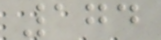174
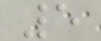5
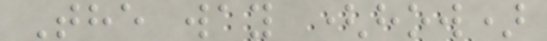The way (how)
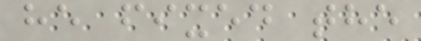he fixed the
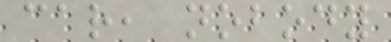car, nobody
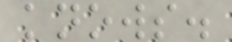knows.
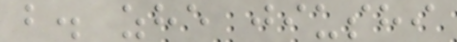b. zhe jiushi
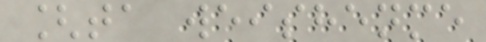[ta weishenme
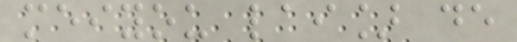meiyou lai] de
